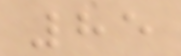85
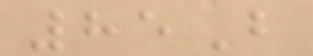85B
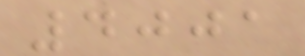4001
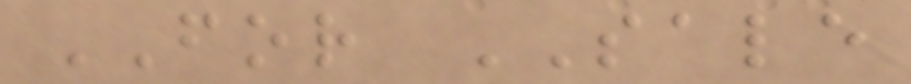FOR SALE
